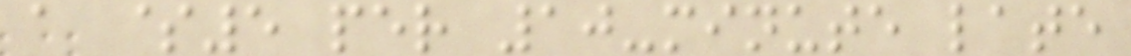a $5 per 10-minute late
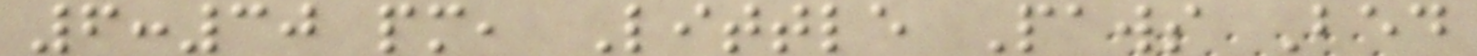6:30 pm, Little Paws Bed
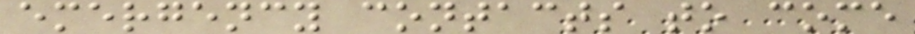emergency contacts to come
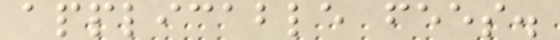applicable fees.
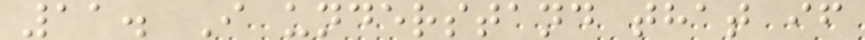11. I understand that if
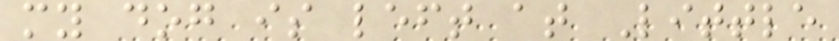my dog is left at Little
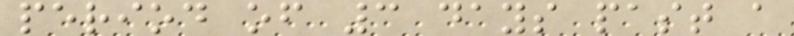period of 3 days past a
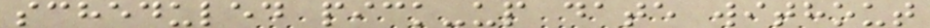scheduled pick-up date without
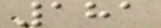181
